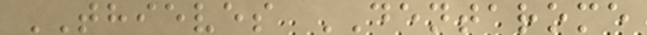THIEVES DENTAROME
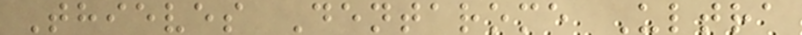Thieves Dentarome Ultra
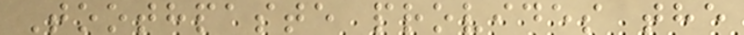Toothpaste provides the
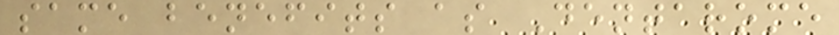same benefits as Dentarome
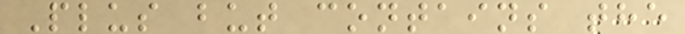Plus but contains the
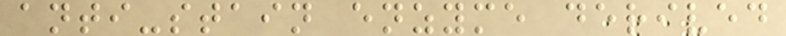anti-stain enzyme derived
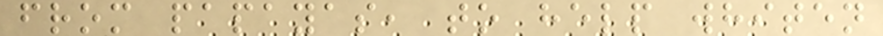from papayas, to help whiten
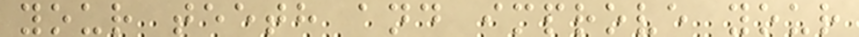your teeth and improve your
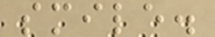smile.
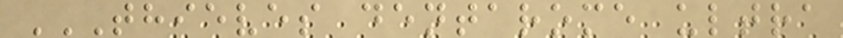THIEVES DENTAROME ULTRA
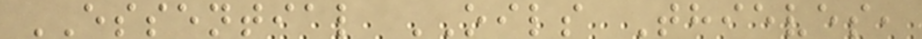ESSENTIAL OILS Thieves,
